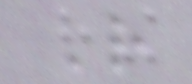R
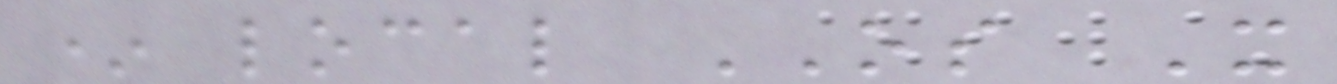* local OS X
